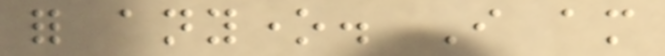for anyone. I am
